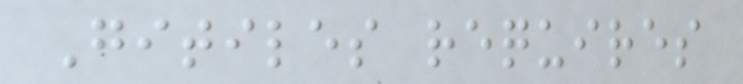Gitiles requires
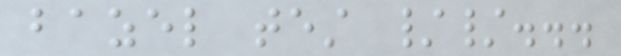bazel test //...
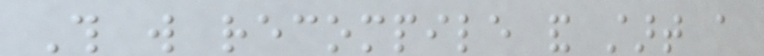This will recompile and start a
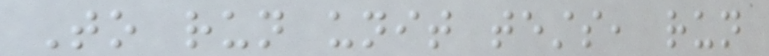To run unit tests, run
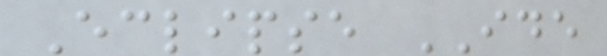Eclipse IDE
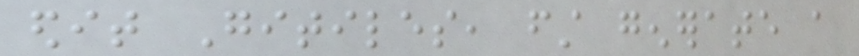edit Gitiles, first generate a
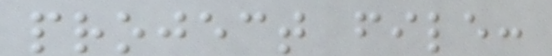project file:
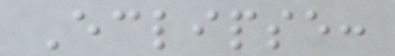Eclipse:
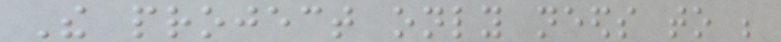The project only needs to be
